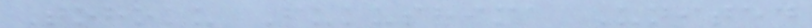Tohoku Fukushima United
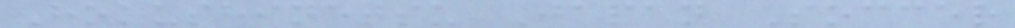Hokushinetsu Japan Soccer
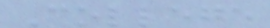College
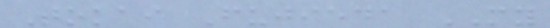Tokai Fujieda MY
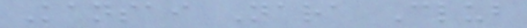Kansai Nara Club
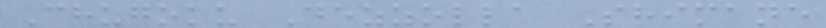Chugoku Dezzolla Shimane
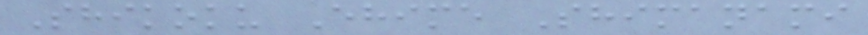Shikoku Ehime Shimanami
